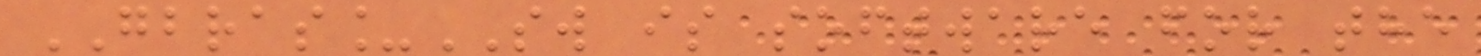GBRAS_SW is software for the
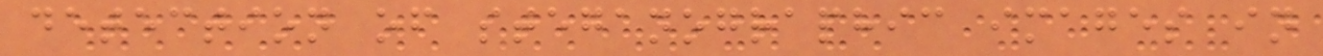detection of steganographic images in
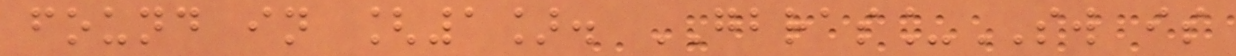found in [1]. GBRAS_SW is
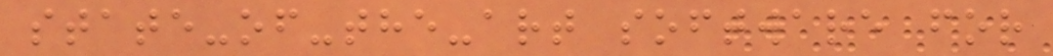state-of-the-art software for
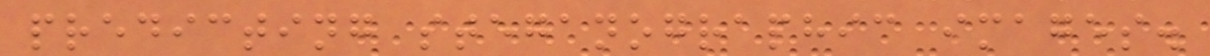predicting steganographic images.
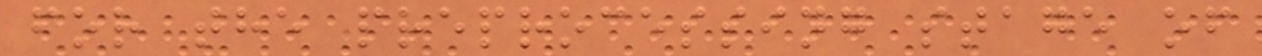for the preprocessing stage of
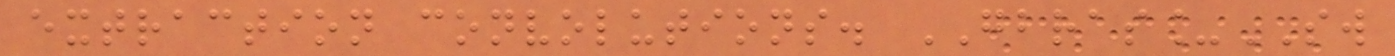extraction convolutions. GBRAS_SW
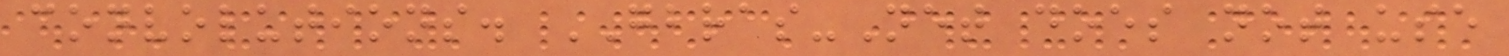convolutions. GBRAS-Net does not use
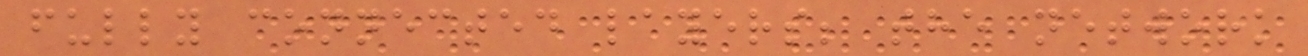fully connected layers; the network
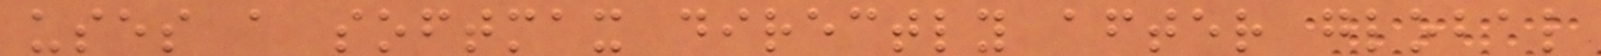uses a softmax directly after global
